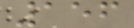156
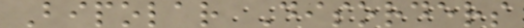Bipolar Disorders
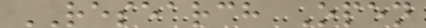RESEARCH Open
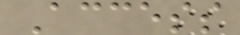Access
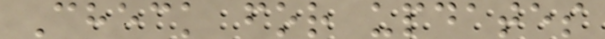Check for updates
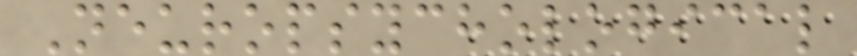Neuropsychological
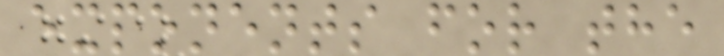exponents for the
